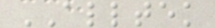ALLTEK
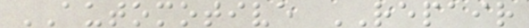AUTOMOTIVE REPAIR
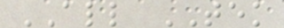ALL TEK
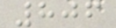806
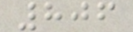806
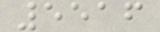5516
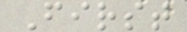First
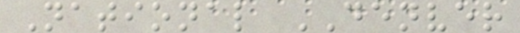National DENVER
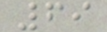69
